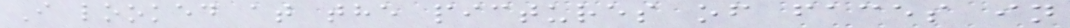I looked at the pictures of faces in
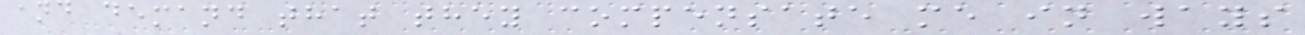and demand that they compensate me in ways
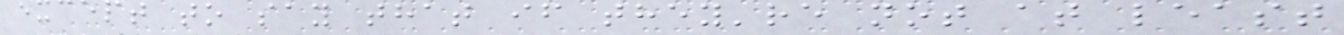except to say that if they're not at least
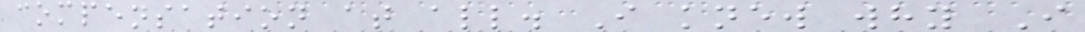compensation at all. I knew why I
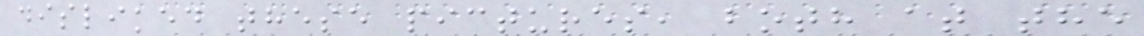disliked these pictures, both at the
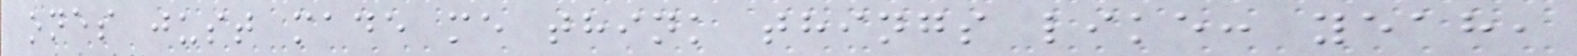ones just made me think things like: yeah,
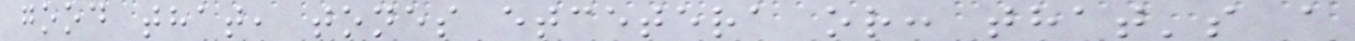good that, tones etcetera or: that's a
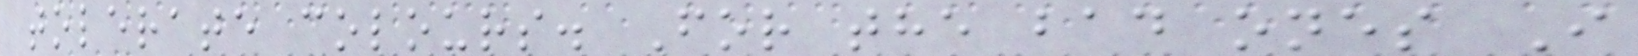tolerate colours. For the bad ones I
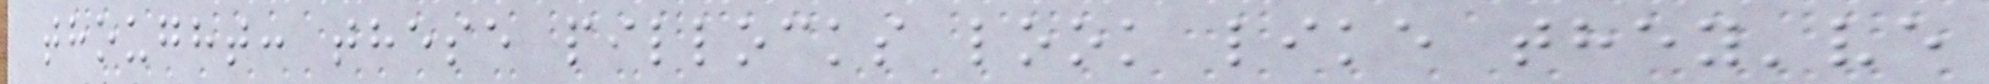thought: these pillocks look like they've
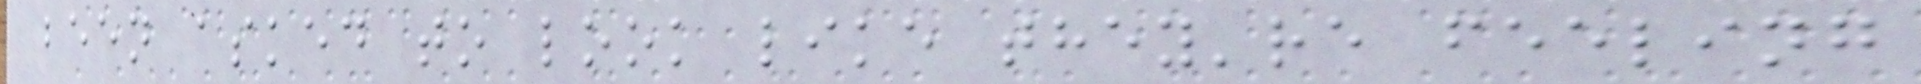been asked to look like they're feeling
